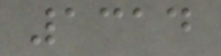1314
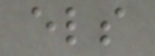els
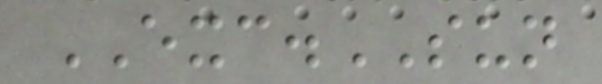EXC.SUN
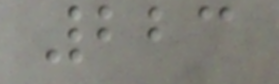223
